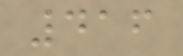416
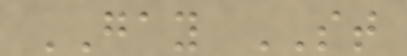GAY ST
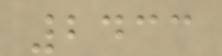2433
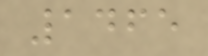1465
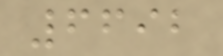6692
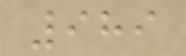989
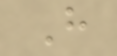H
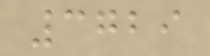3729
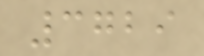3729
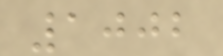1002
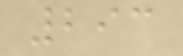293
